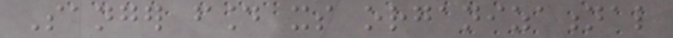Sanger found its organizational
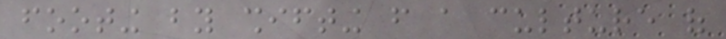footing by shifting from a culture of
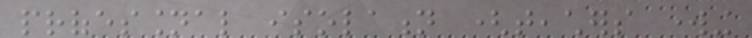professional isolation (teachers working
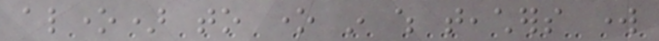alone) to one in which teachers work
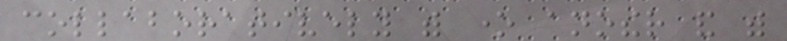collaboratively with one another and with
